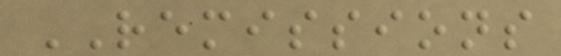REMISSIONS
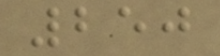250
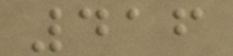416
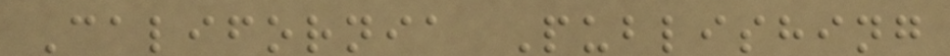California Publishing
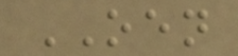OEN
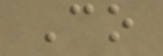Co
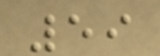59
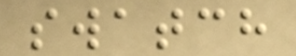swatch
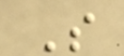S
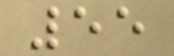55
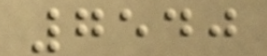7540
